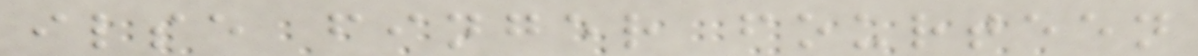ilse finger fourteen
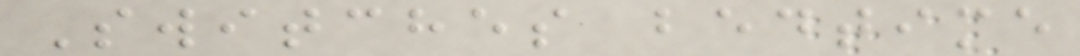Switches bedtime
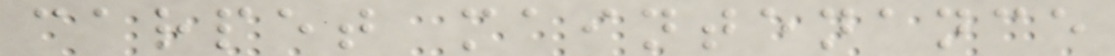carpet maintenance
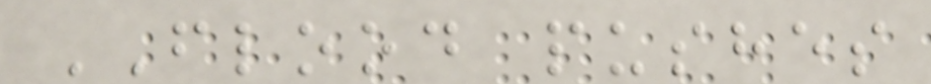FLOOD pushes
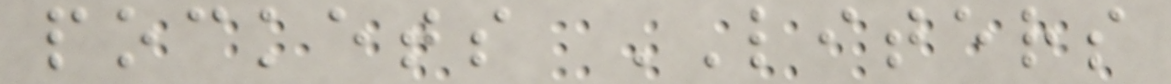pockets LITERS
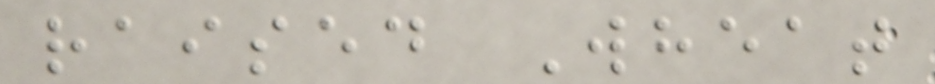raised Wheat
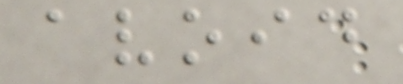avoid
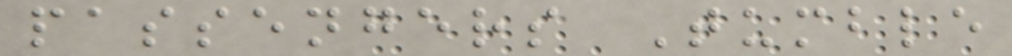passengers Tumble
